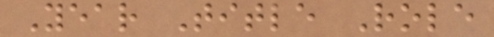Year Title Role
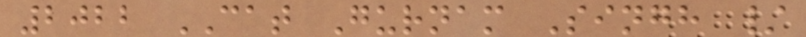2022 CAT Gurnam Singh /
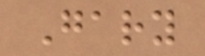Gary
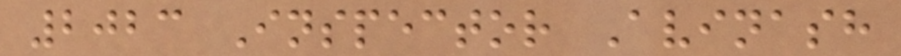2023 Inspector Avinash
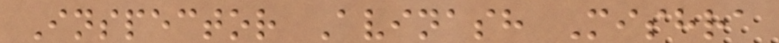Inspector Avinash Mishra
